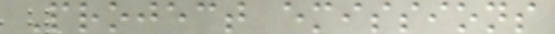Project emissions
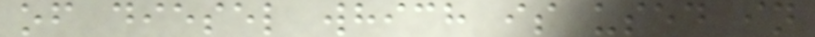of diesel which is used in
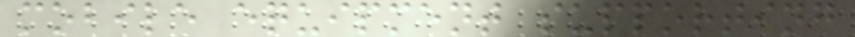mobile equipment supporting
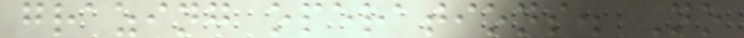grazing operations. No
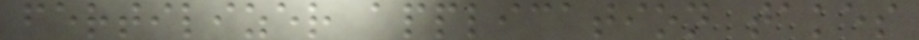fertilizer application takes
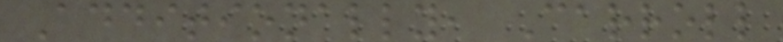Additionally, Carroll
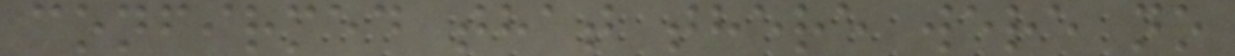confirmed that there were no
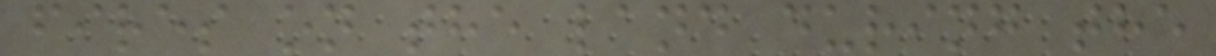fires on the land during the
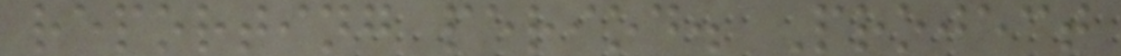reporting period. Project
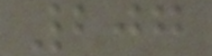207
